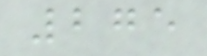275
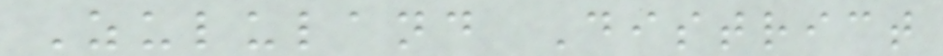Zululand District
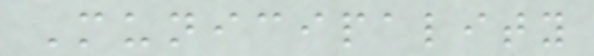Municipality
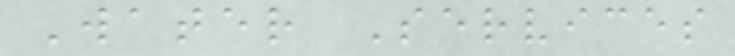Water Services
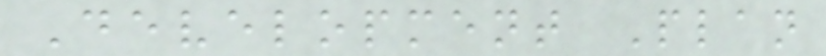Development Plan
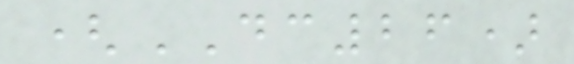(DC26)
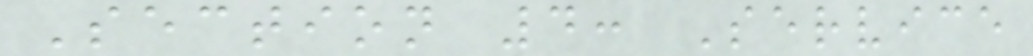Section 4: Service
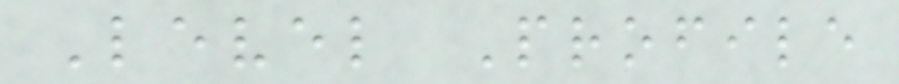Level Profile
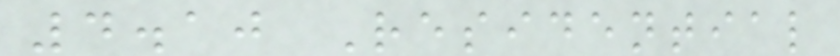4.10 Residential
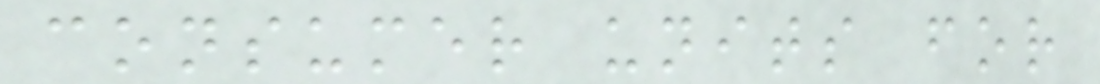consumer units for
